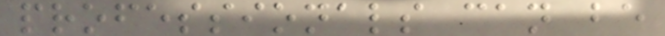professionals can be
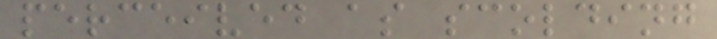perceived as scolding
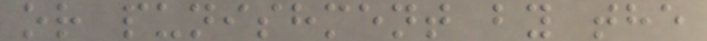or punishment by the
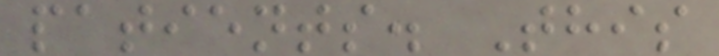patients. This
